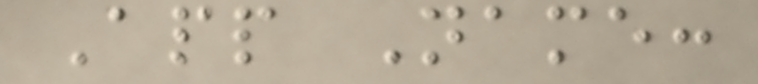App Name:
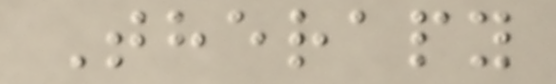Therapy
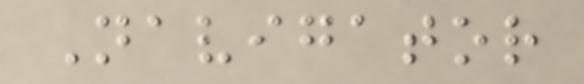Navigator
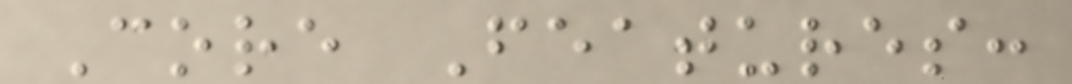Core Features:
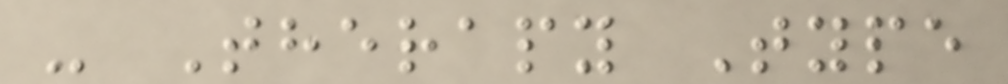- Therapy Type
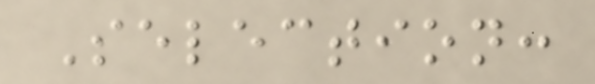Selection:
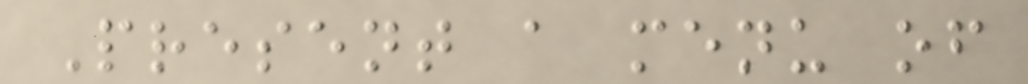Present a menu of
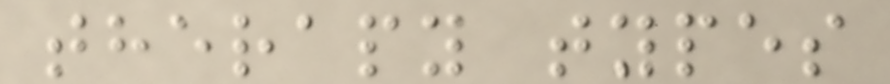therapy types
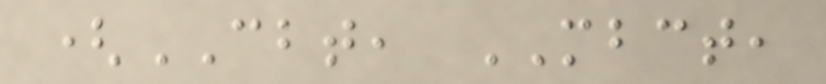(CBT, MBCT,
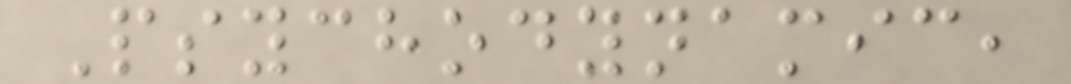Psychodynamic,
